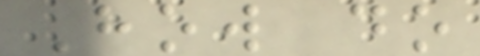How do
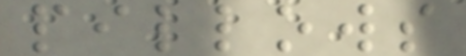pillows
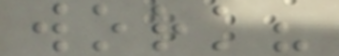work?
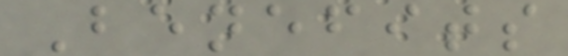Benefits
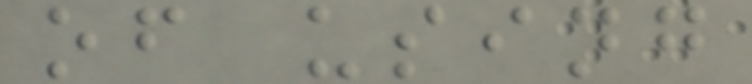of using
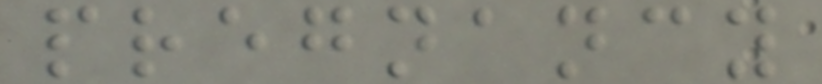pregnancy
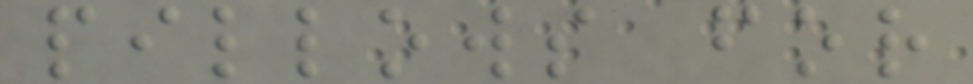pillows for
